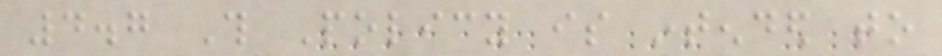4.7 This Policy is intended to
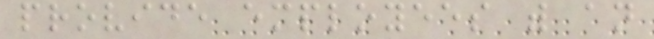provide employees with an
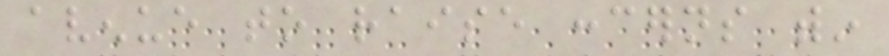avenue to raise concerns within
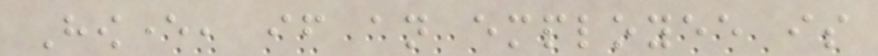However, if an employee is
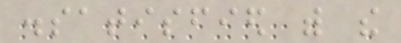dissatisfied with the
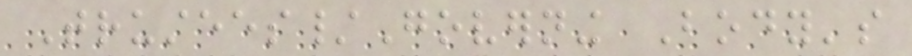Trustees/Governing Body's
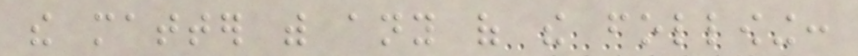the matter with any of the following:
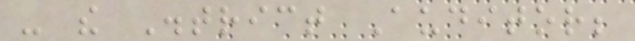- the District Auditor;
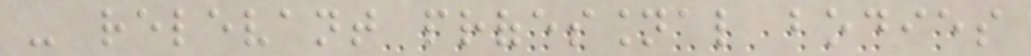- relevant professional bodies
